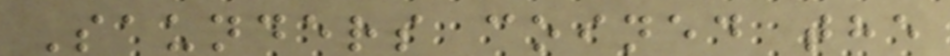Saunders coined the
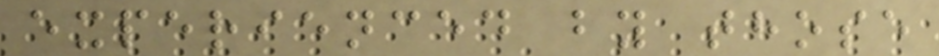experienced by those
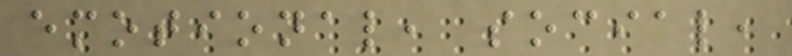emotional, social,
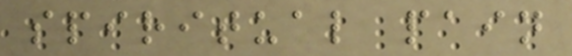spiritual pain
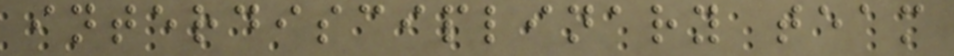interdisciplinary team
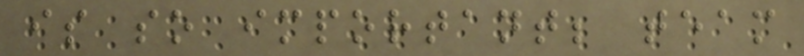is so important; team
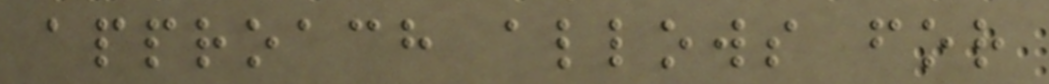approach allows for
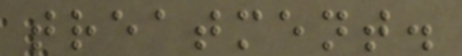treatment.
